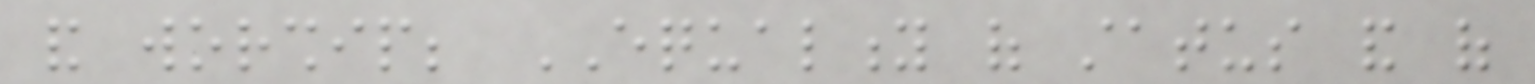and worship; EQUALITY of status and of
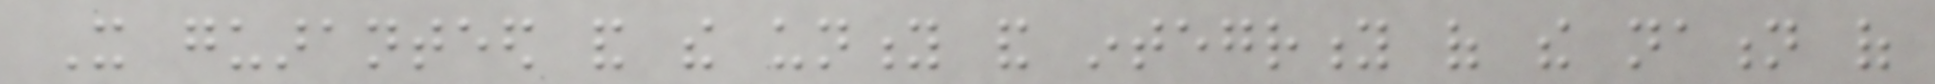It guaranteed and the unity and integrity of the nation of
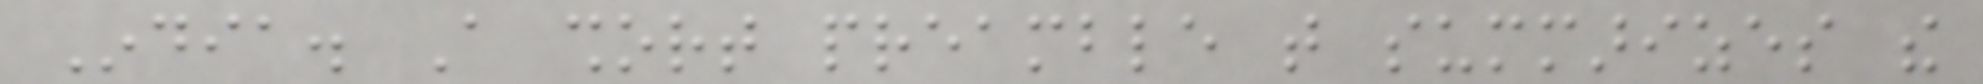India. A short preamble that summarizes the
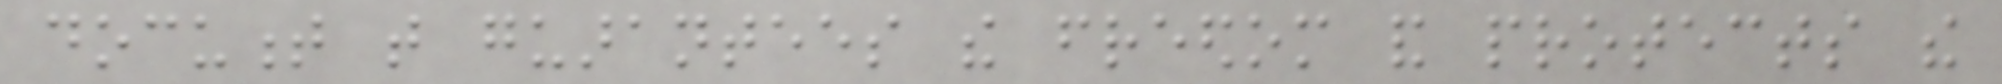document that guarantees the freedom and protects the
